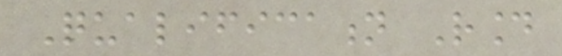Qualification Round
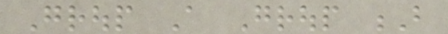Group A Group B
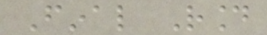Final Round
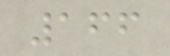166
